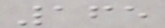165
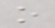o
